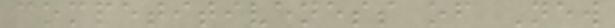competitiveness of New
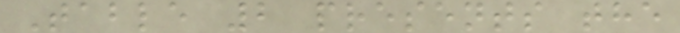Table 2 presents the
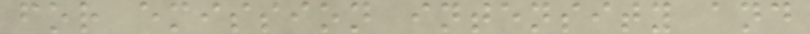for emission intensity and
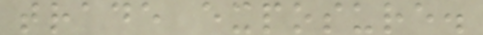trade exposure.
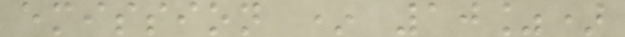emission * 10%)
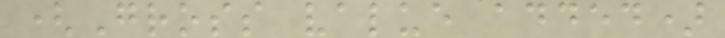(Gross value added)
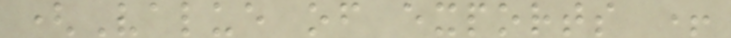(Value of exports +
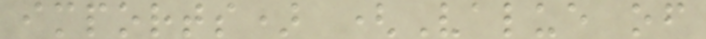imports) (Value of
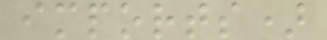imports)
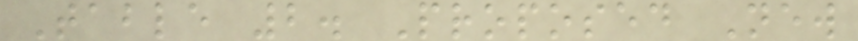Table 2. Proposed New
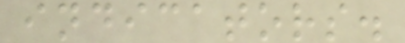indicators.
